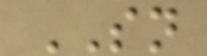SN
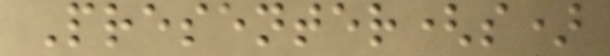Presenter(s)
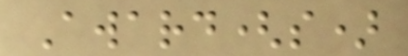Award(s)
